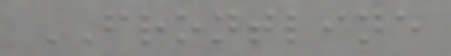FRONTLINE
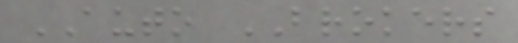AUTO BROKERS
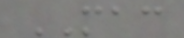MAC
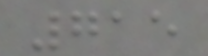715
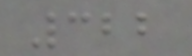322
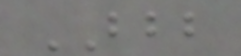BBB
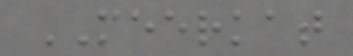MEERKAT
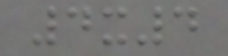4x4
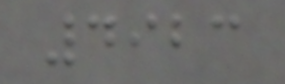4923
